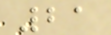21
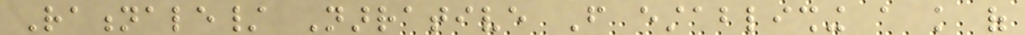Rationale/ Narrative From establishing a knowledge of
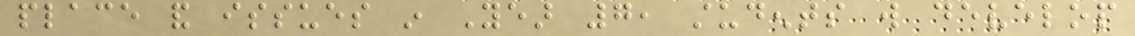place and issues in Year 7, students will develop
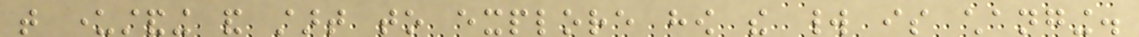that understanding and start to explore how the world is changing.
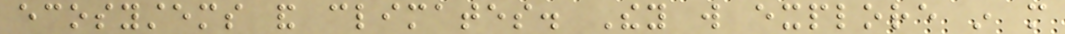ecosystems and climates. They will explore in more
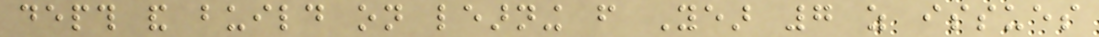depth and build on learning from Year 7 as issues
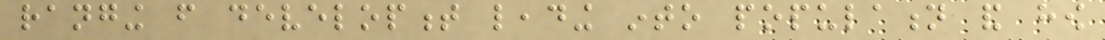ranging from development leading into population and how
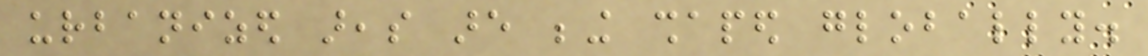urbanized areas are being shaped globally.
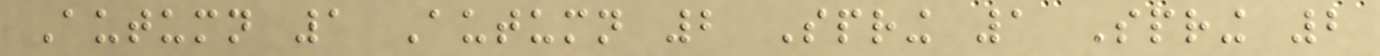Autumn 1 Autumn 2 Spring 1 Spring 2
